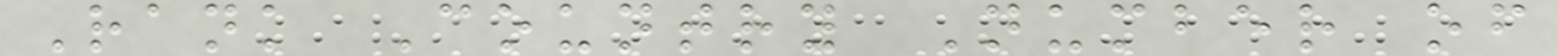Rank Country Number of
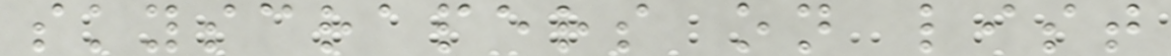skyscrapers on list
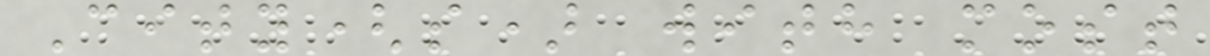City(s) with most
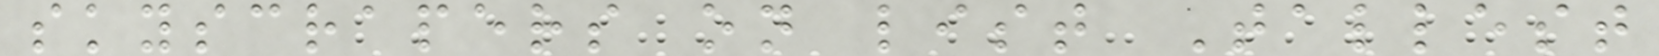skyscrapers on list Tallest
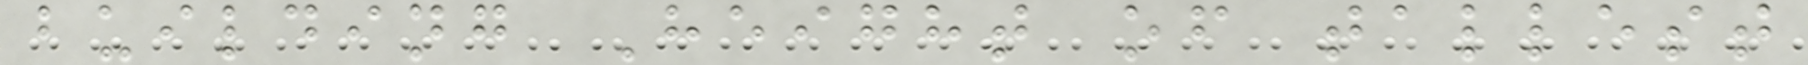building Height of tallest
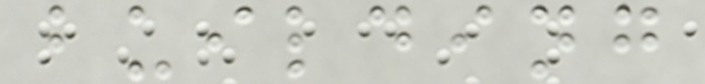building
